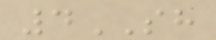4SH
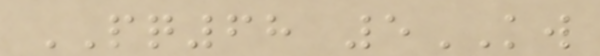PQ68 5KW
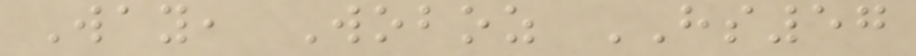Way, Woboz HS57
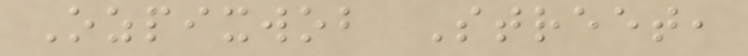Ozpixwob Street,
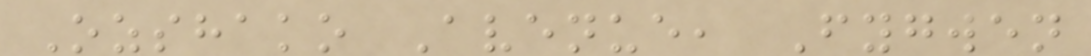Ozshako Avenue, Fygwen
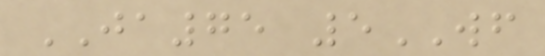JA75 5WF
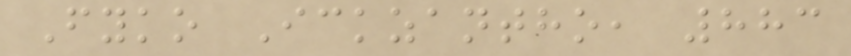Fyko Ickzantho, 883
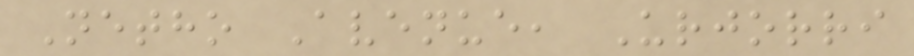Netho Avenue, Urjorri
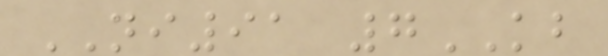NI91 7KB
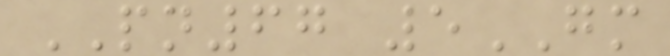PN67 5GM
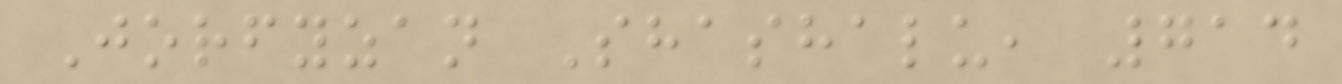Jorfyzan Shashalu, 714
